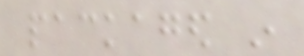packaged in
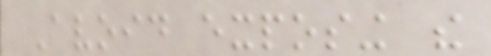Avoid exposing the
